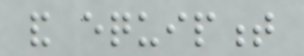and equipment
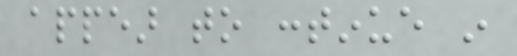appear to continue in
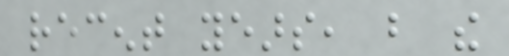recent years, but the
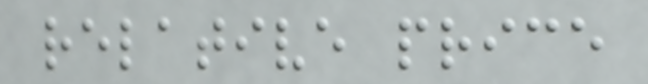relative price
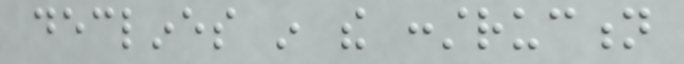declines in the construction
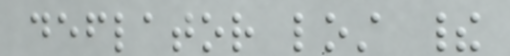deflator lost their
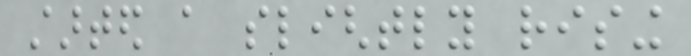started a slightly rising
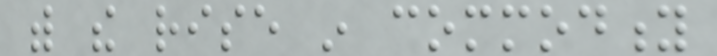with the rise in commodity
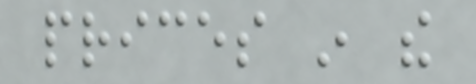prices in the
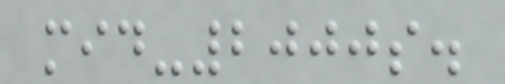mid-2000s.
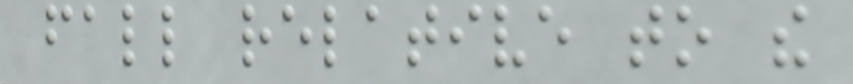fall relative to the
